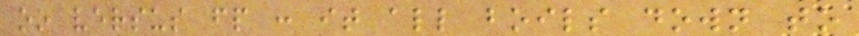oo versus fp : it all boils down to
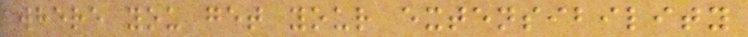where you get your extensibility
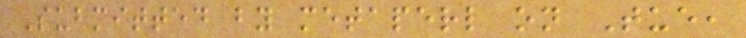Submitted by metaperl on Tue,
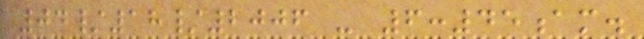04/18/2006 - 6:45am.
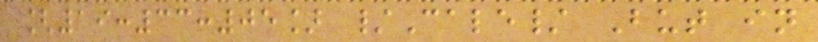[19:33:05] /Cale/ But in
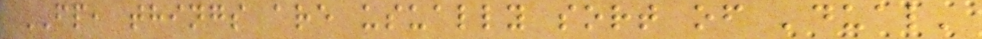FP, things are usually sort of 'dual'
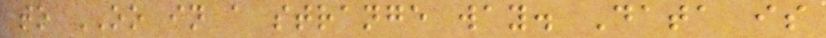to OO in a strange way. Data is
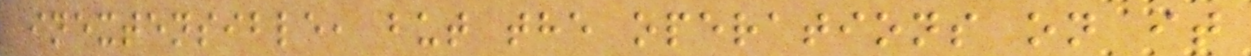inextensible, but the operations on it
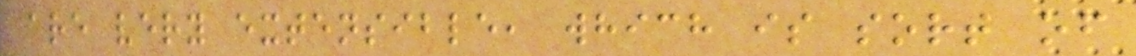are very extensible, which is sort of
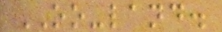OO-land.
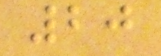20
